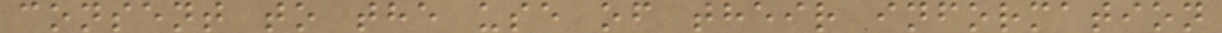consent to the use of their information
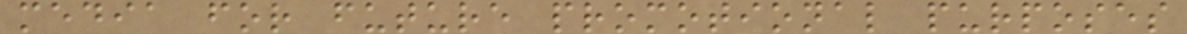media for future promotional purposes
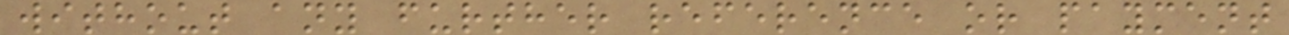without any further reference or payment
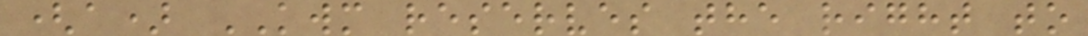(a) KWM reserves the right to
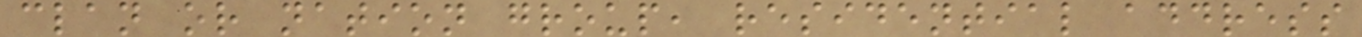clan or nation group, residential address
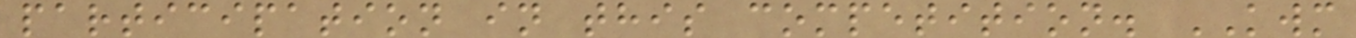participation in this competition. KWM
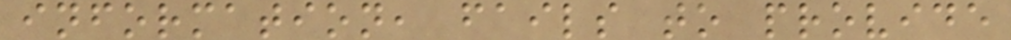information, fails to provide
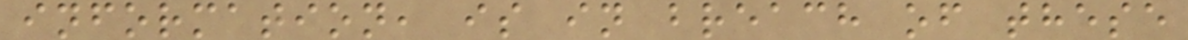information, is in breach of these
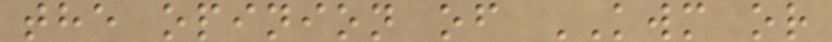the opinion of KWM or
